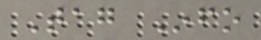Tag Info
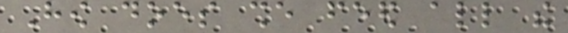How does she feed all the
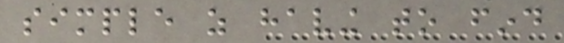simple as having to find
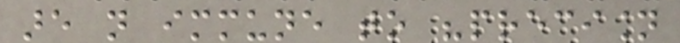are not immune to "precision
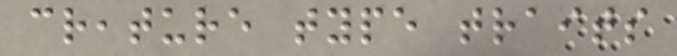creature type traits
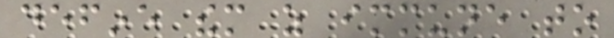define them as immune to
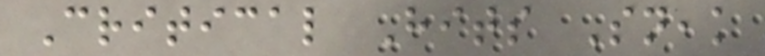Critical Hits Sneak
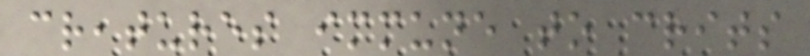creatures immune to crits
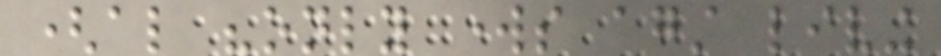(also "only works against living
